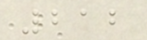212
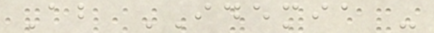About IDEMIA -
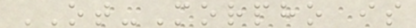OT-Morpho is
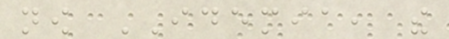now IDEMIA, the
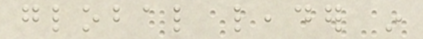global leader in
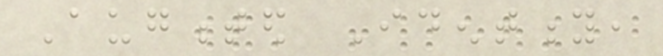Augmented Identity,
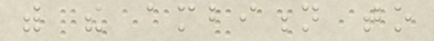with the ambition to
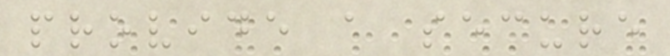provide a secure
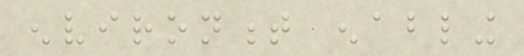environment enabling
